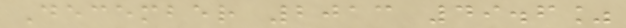December 2013 49.6%
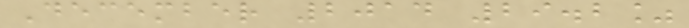December 2014 29.2%
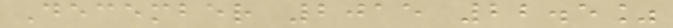December 2015 22.5%
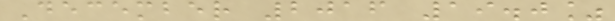December 2016 19.0%
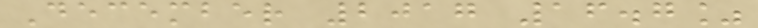December 2017 16.7%
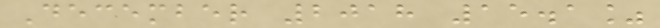December 2018 15.1%
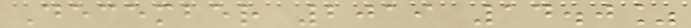December 2019 14.0%
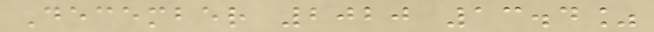December 2020 13.4%
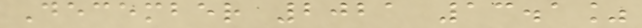December 2021 13.1%
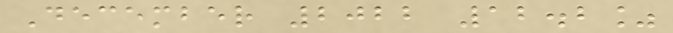December 2022 12.2%
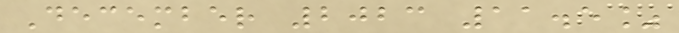December 2023 11.5%
